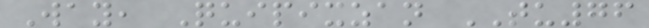Way, Quipixzan TU76
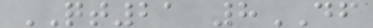QT21 8DF
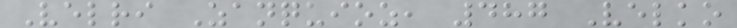Velri Zanquioz, 487 Velko
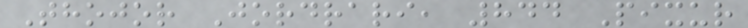Thojor Jordrari, 844 Pixur
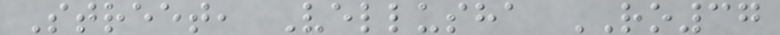Street, Vellusha RO37
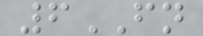6FN
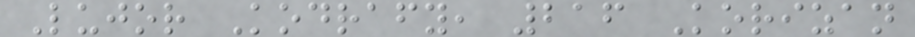Lujor Kodrafy, 216 Korizan
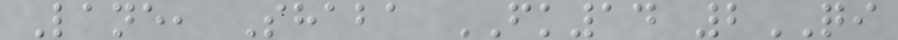Lane, Shaba FK14 2QI
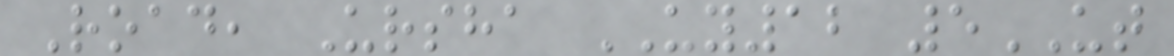Road, Ursha UY12 5UT
